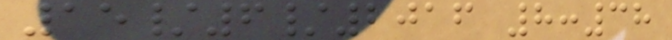15/6/2016 8:38
